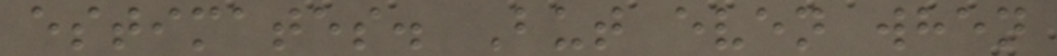estimates. But even when
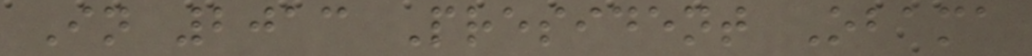In 2013 President Obama
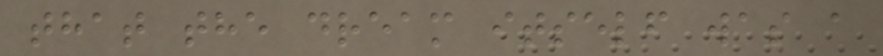that the dream itself was a
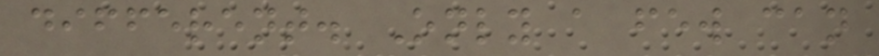different. Only a few can
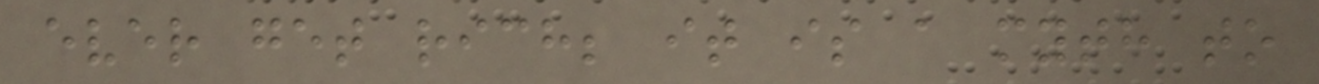ever get rich; it is a myth to
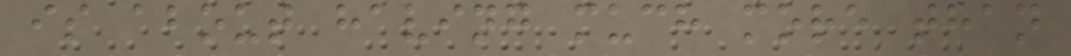is about having much more than
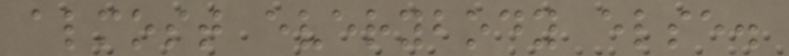almost everybody else.
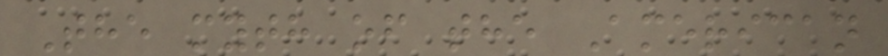The myth of the American
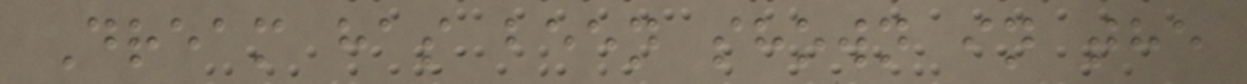Dream has been shown in the
